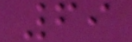69
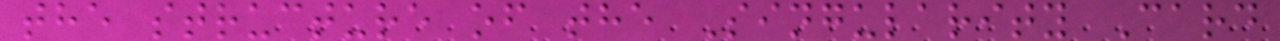the structure of the Singularity Card
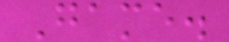Game.
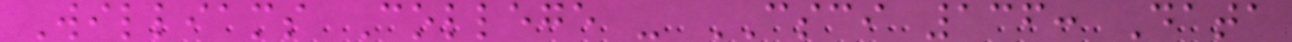Williams College - CSCI 136: Data
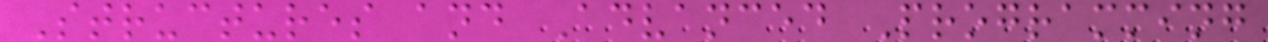Structures and Advanced Programming
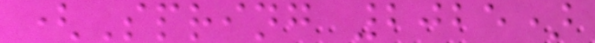(Spring 2025)
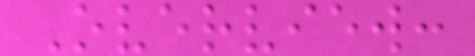Overview:
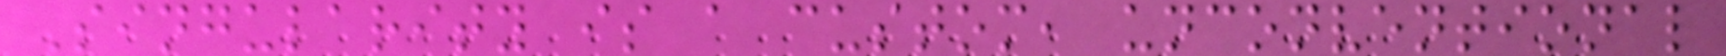Singularity is a custom, unconventional
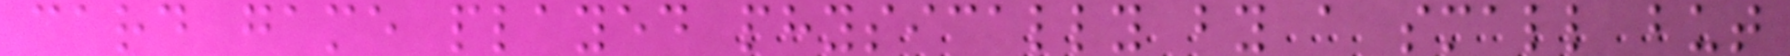card game played physically by a small but
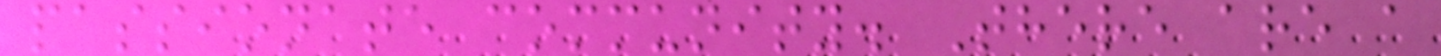passionate community. There are a
